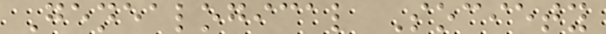Genealogical Society
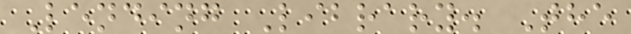Lending Library. The
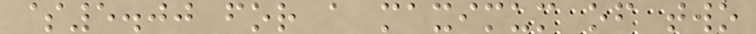$5.00 for a maximum of two
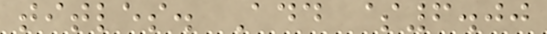titles. Add $6.00
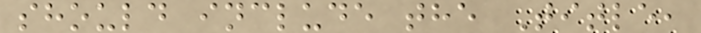should include the Title,
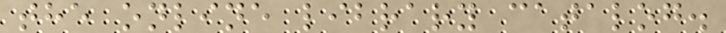the online library catalog.
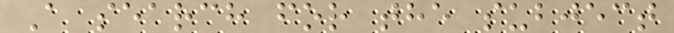A search for the subject
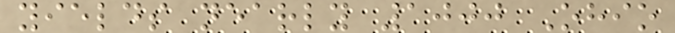yields nearly 1000 Ohio
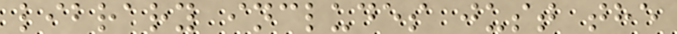library includes just the
